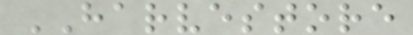HARVESTORE
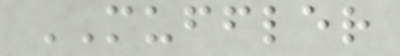MUFFLER
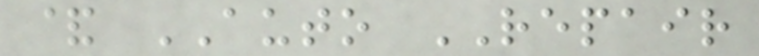& AUTO REPAIR
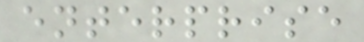enterprise
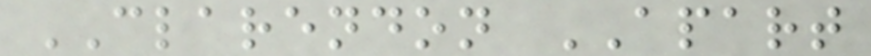CLARENDON APART
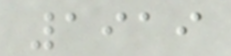1919
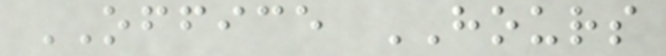OFFICE HOURS
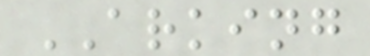ARKING
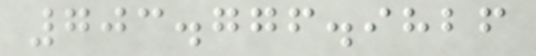703.776.9826
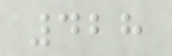428
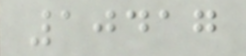10417
